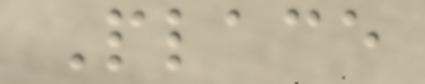Place
